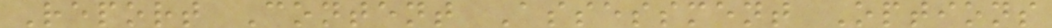Report Content Assessment Options
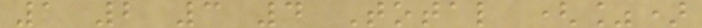1 2 3 4 Total (%)
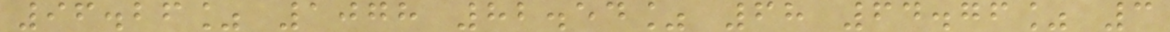96.26% 1078 82.54% 68 64.76% 3
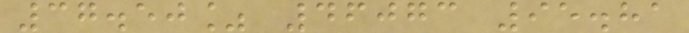37.50% 46073 95.81
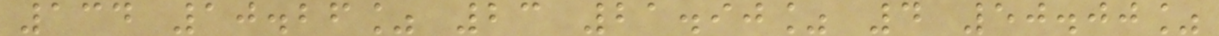134 10.26% 23 21.90% 4 50.00%
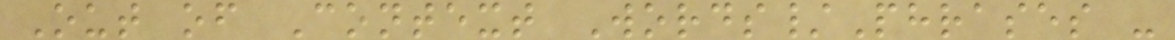Out of Context Words/Phrases -
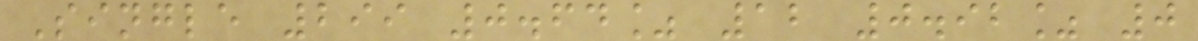Single 299 0.64% 12 0.92% 0
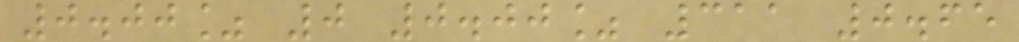0.00% 0 0.00% 311 0.65
